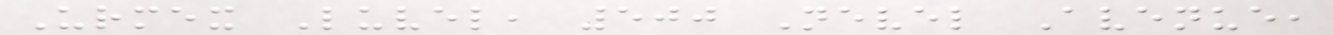Urmex Luvel, 500 Nevel Avenue,
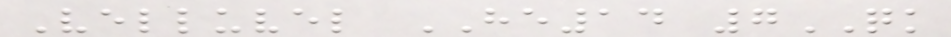Velluvel HE14 7QK
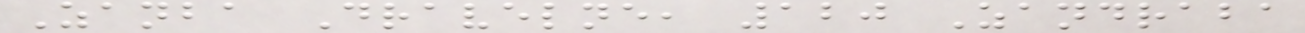Zanba Dravelne, 120 Zandraba
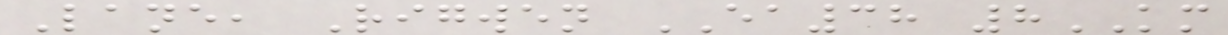Lane, Rigwen EA38 8KM
